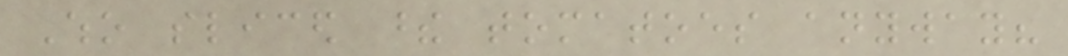Who sliced these tomatoes anyway?
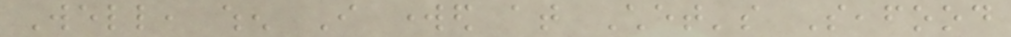Well, when I worked at Chet's Seafood
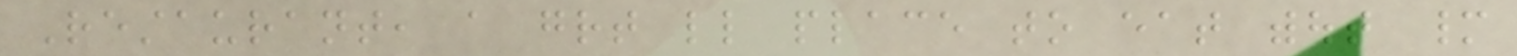Restaurant, a great little place to eat without many
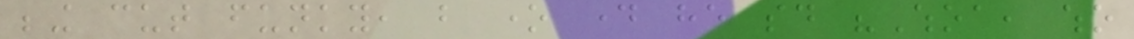being cut funky, but one day he said "Whoa, who
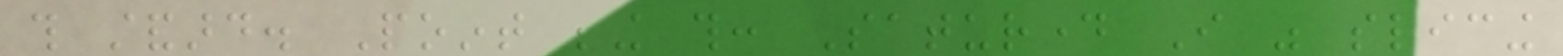this standard. Point being this: Saturday I was slicing
